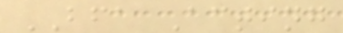BFA Acting
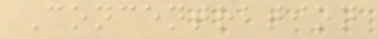Concentration
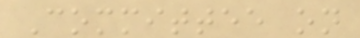Committee on
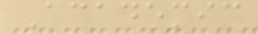Academic
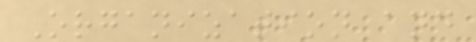Organization and
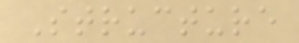Structure
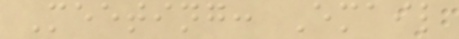Meeting: Email
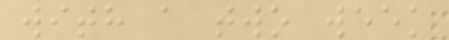with a two week
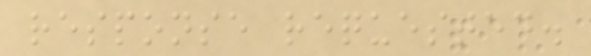response requested.
